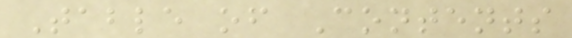Table of Contents
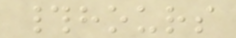#hours
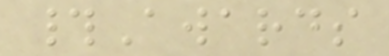#Awards
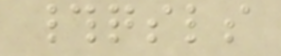#qsls
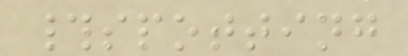#spotting
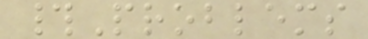#Problems
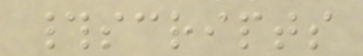#scripts
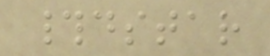#dstar
